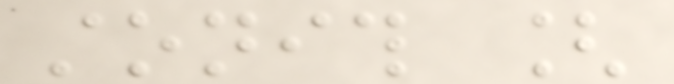stonith [
